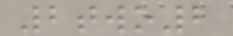2two2
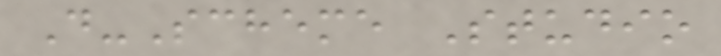D-Scheme Studio
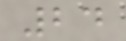24
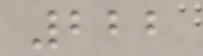222
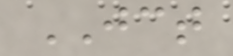JCT
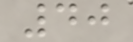40
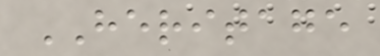HERITAGE
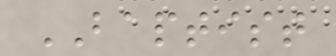BAPTIST
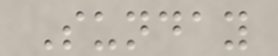Sunday
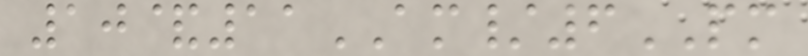10&11AM/6PM
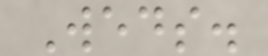Weds.
